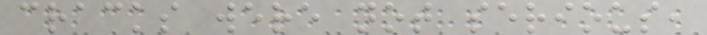cracks were not serious,
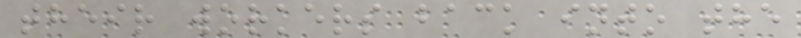their workers back into the
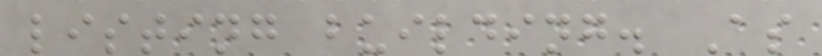listing building. As
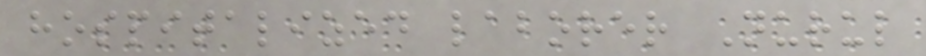hospitalized laborer Nurul
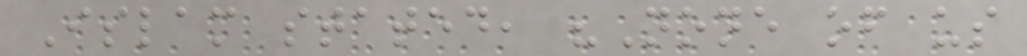Islam stated, "None of us
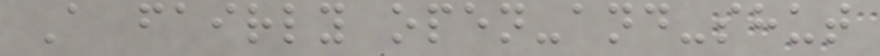A fairly open-and-shut
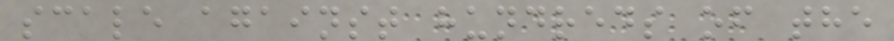scale against hundreds of the
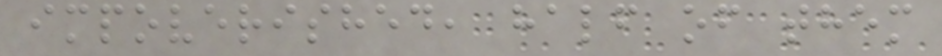impoverished, half of them
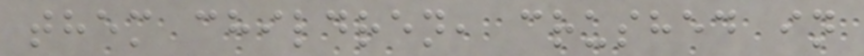them children, crushed in
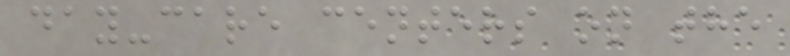day-care centers on the
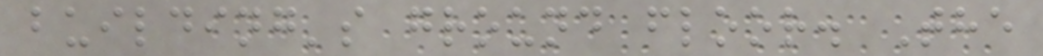building's ground floor. The
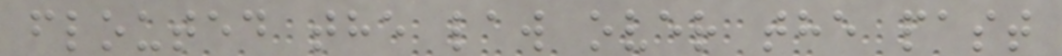flouted the law over the past
